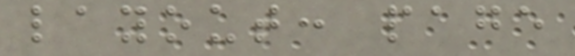layout: page
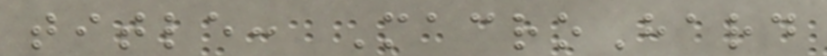title: MacroHard
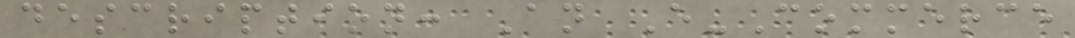description: An E-Commerce
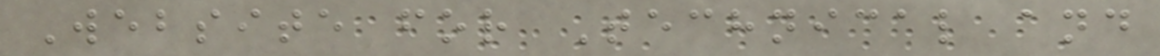Website for Technical and
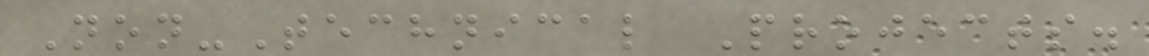Non-Technical Projects.
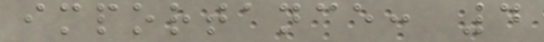importance: 4
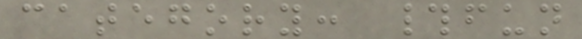category: #fun
